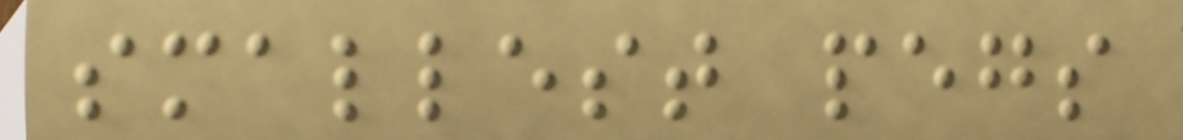smallest pegs
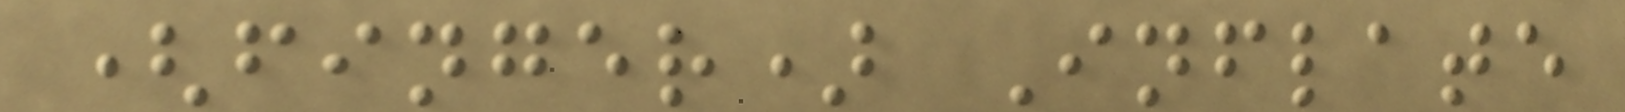(finger) Inflate
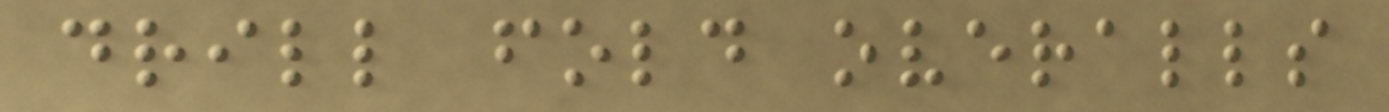drill fold overalls
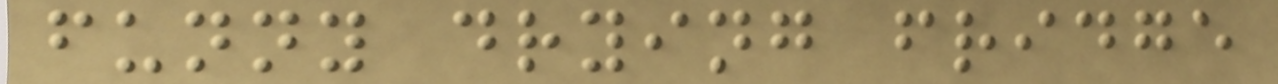funny drying fridge
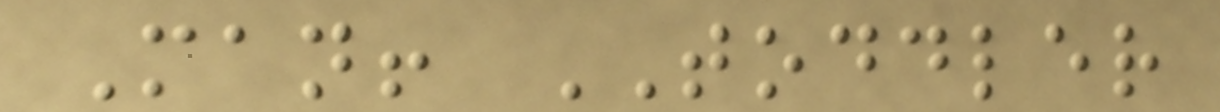Man! TODDLER
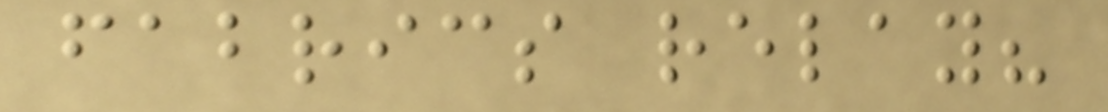fabrics relay?
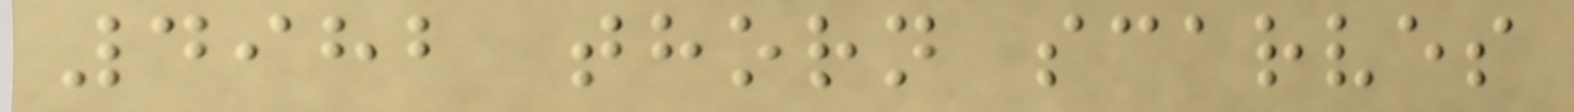4982 thorn scarves
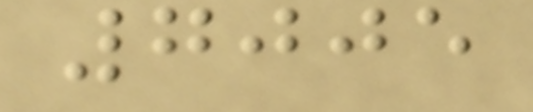7005
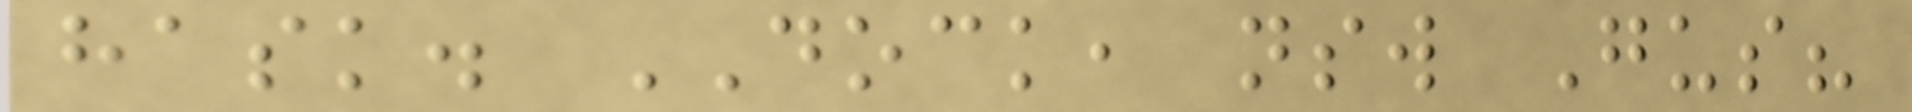hask. DOCK, nsw Gus?
